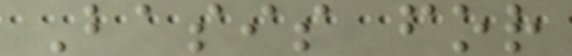Basis for
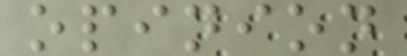opinion
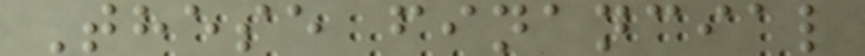These financial
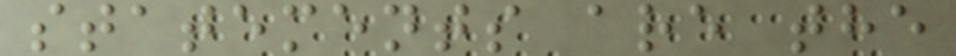statements are the
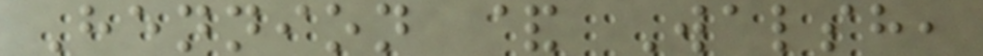Hennion & Walsh,
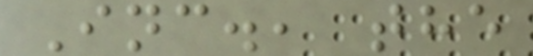Inc., the
